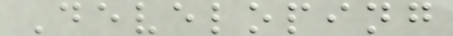Developing
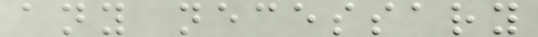any necessary
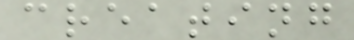creating
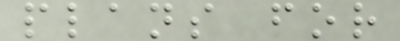plans for
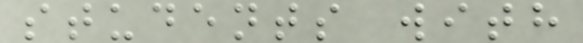students with
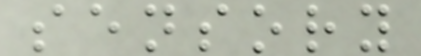sensory
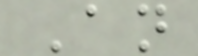An
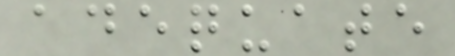adequate
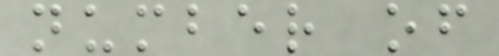number of
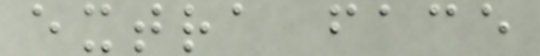extra face
